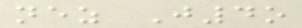nez J4o
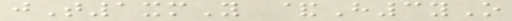jT1xmY &H3yO
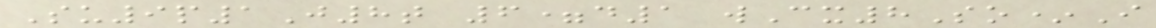Su9p1J8t 6=d1 wCx8So*I
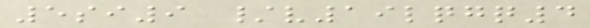5si9 /v19lqgq4
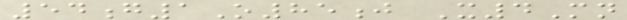54g1O85j X4Mn
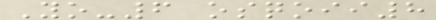Yo-6 osqoii8
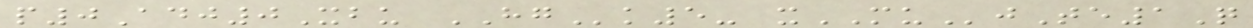p0Adj0Xbu HGk5- xMUjTe1Q
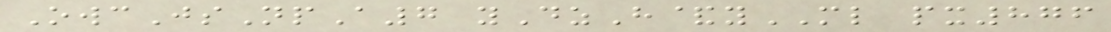OwcJsNpA7 yDzH&yML px876
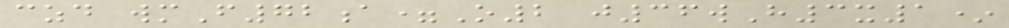czd wmF72a=O2 j36wH3x1*
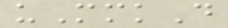uMmkD
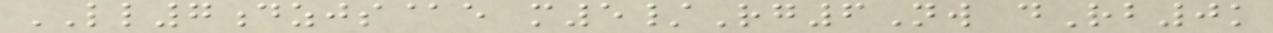LL7dzjs@e m5/Rg6Nw dRb0k
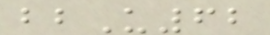bbU62
